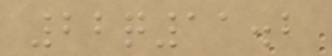22q11.2
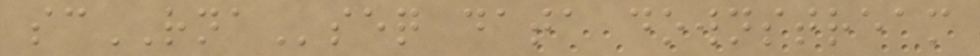scRNAseq data downstream
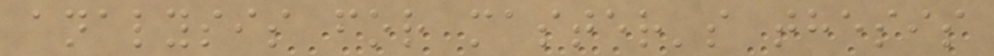analysis for master's thesis
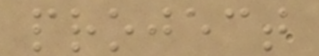project
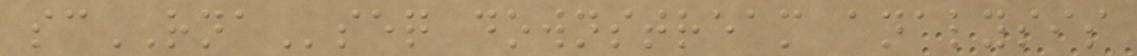scRNAseq downstream analysis
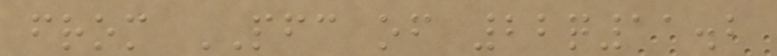from PFC of 22q11.2
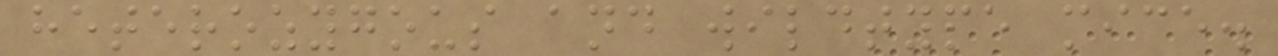heterozygous and wildtype mice.
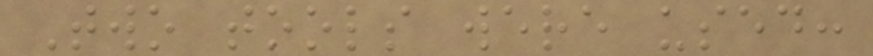Two tools were used:
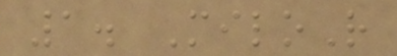1. MiloR
